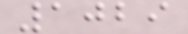1029
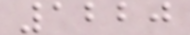1220
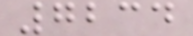7234
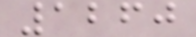1260
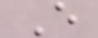E
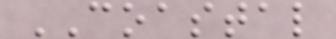COASTAL
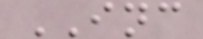INC
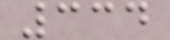334
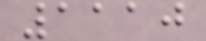1110
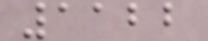1122
